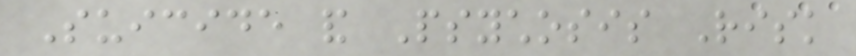Suicide and Psychosis Risk
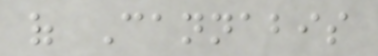of Cannabis
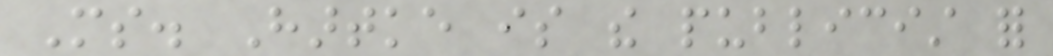Ms. Hartke is the publicist for
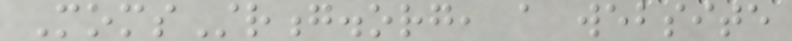MomsStrong.org, a website
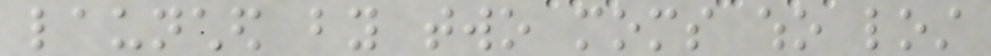launched by two moms who lost
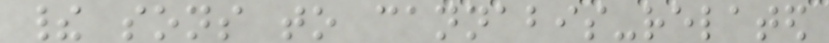their sons to cannabis-related
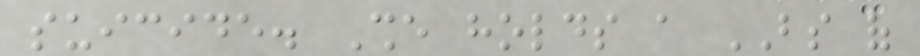suicide. She holds a BS of
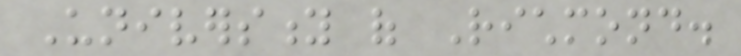University of Richmond.
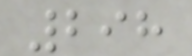298
